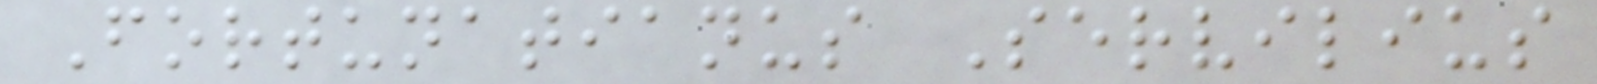Fortunatianus Servilius
